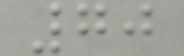70
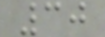30
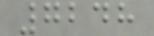7248
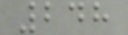248
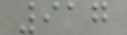917
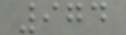974
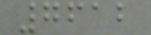7612
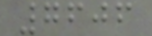7606
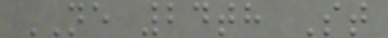NE 24th St
